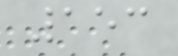153
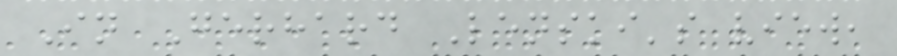In Gerhard Lenski's view,
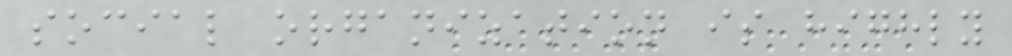social organization is highly
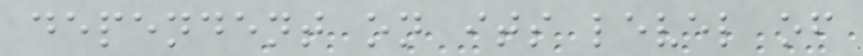dependent on its level of
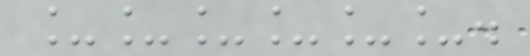______.
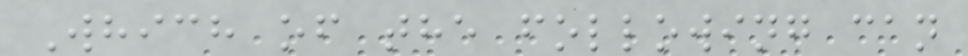Which of the following can
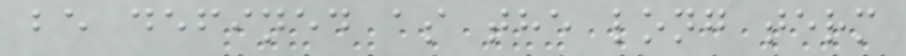be defined as the long term
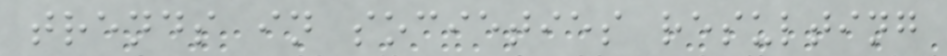trends in societies resulting
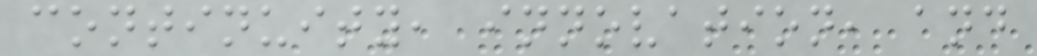continuity, innovation, and
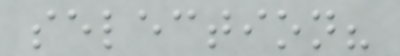selection?
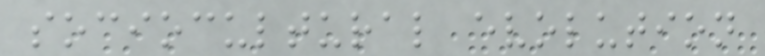sociocultural evolution
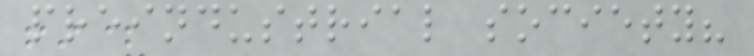preindustrial society?
